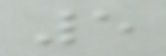5
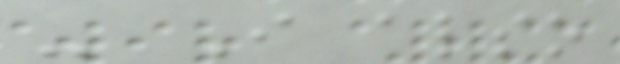- I also
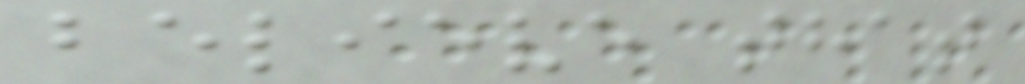believe that
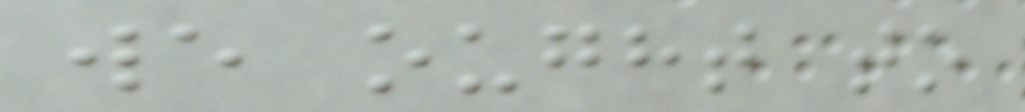we ought to
